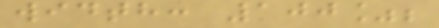width: 100%;
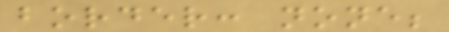border: none;
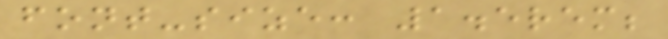font-size: 1.5rem;
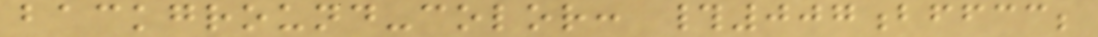background-color: #007bffcc;
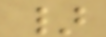}
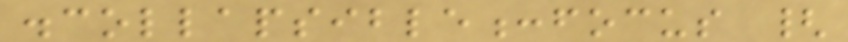.collapsible:focus {
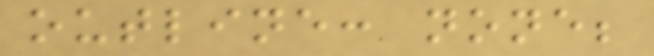outline: none;
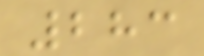283
